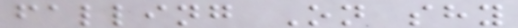falling On shy
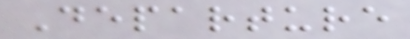Departure
